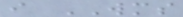i WMS
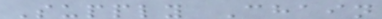Supply Chain
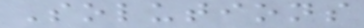Solutions
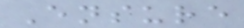Ensure
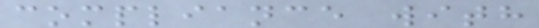compliance with
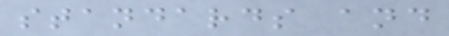standards and
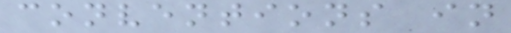conventions in
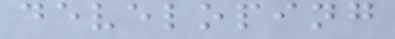developing
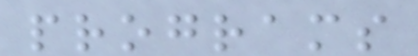programs
